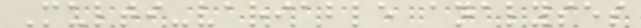Multi-variable analyses
